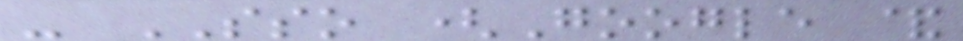- SSO (Google &
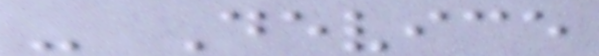- Device
